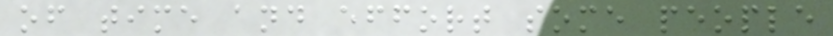of time and effort some people
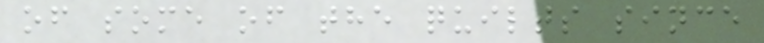of some of the quilts since
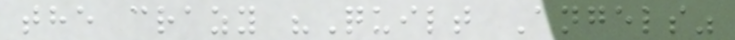the crazy "Quilt Angels"
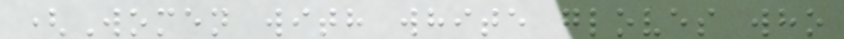(Women with white gloves who
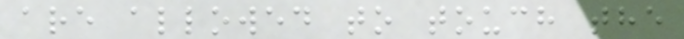are allowed to touch the
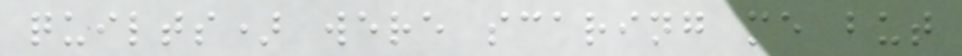quilts) were scaring me but
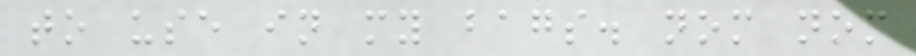to use in my bags. nom nom
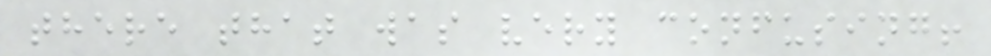there that was very confusing!
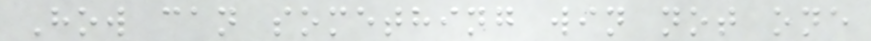How can something win not one
